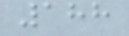188
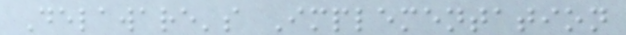Delaware's Implementation
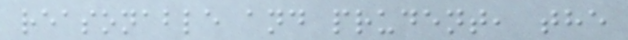reasonable and prudent, the
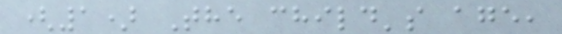(1) The child's age,
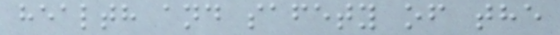health and safety of the
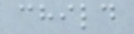child
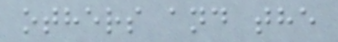others and the
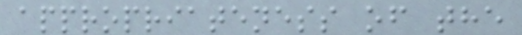appropriateness of the
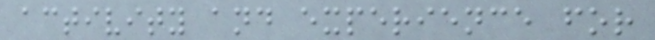activity and experience for
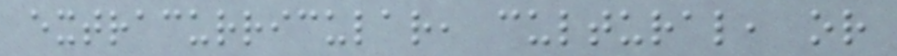extracurricular, cultural, or
